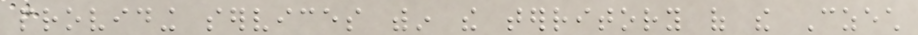providing services within the territory of the Czech
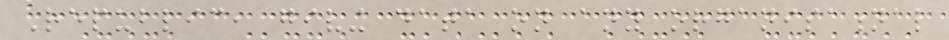Republic, giving data on any organisational
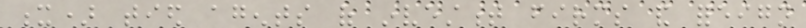x) tied agents of investment firms and foreign
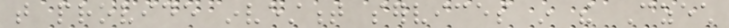that provide investment services in the Czech
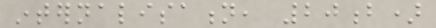internalisation, 20b)
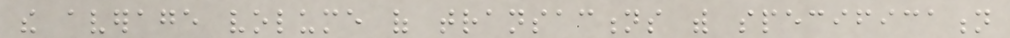the average volume of transactions with specification
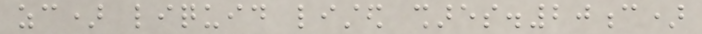zc) liquid listed shares.20c)
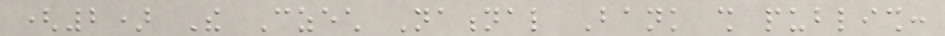(2) The Czech National Bank shall publish:
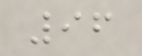96
